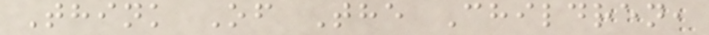Think Of The Children,
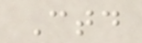Ctd
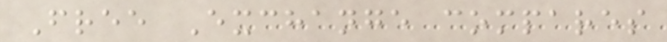Free Exchange compares
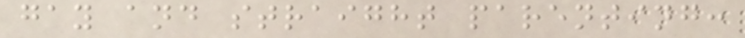gay and straight parenting:
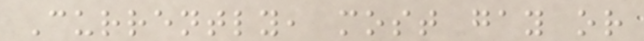Currently, most gay or
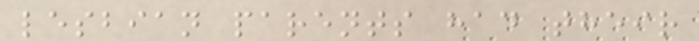lesbian parents had their
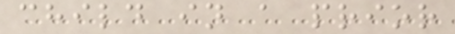child in a prior
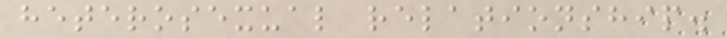heterosexual relationship.
